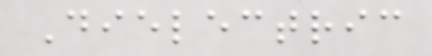Dielectric
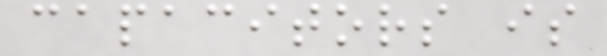capacitors is
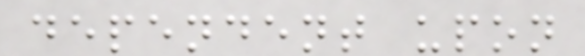dependent upon
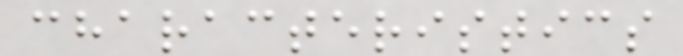characteristics
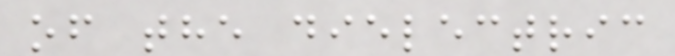of the dielectric
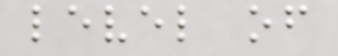level of
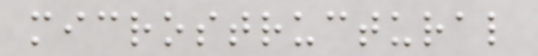microstructural
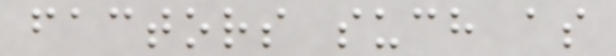factors such as
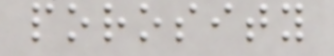porosity
